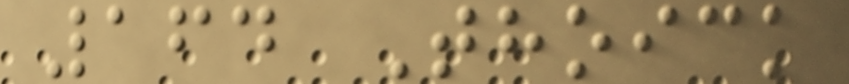164 Thoick
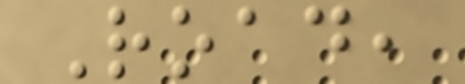Road,
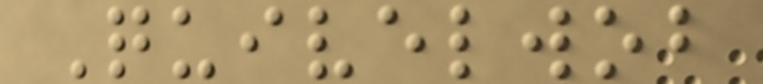Quivelwob
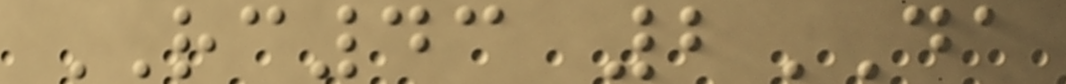RC43 2DA
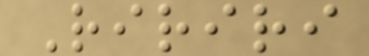Ririri
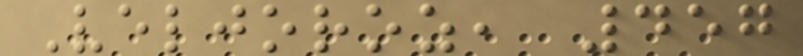Veljoroz, 457
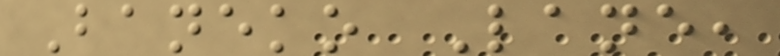Baneko Lane,
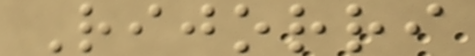Rijorri
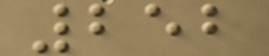252
